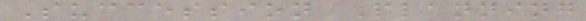Succession Planning
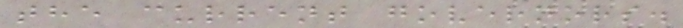the current governors.
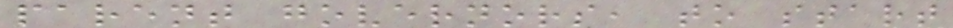parent governors, to start
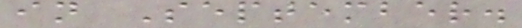in September.
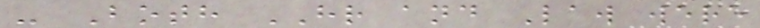- Both HR and Law were
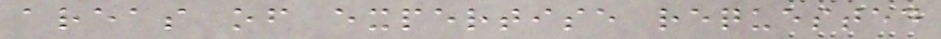areas of expertise requested
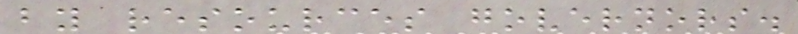by resources governors.
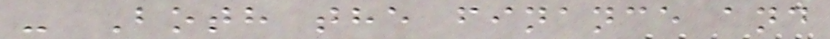- Both the finance and
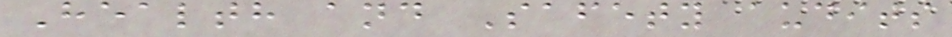Health and Safety audits
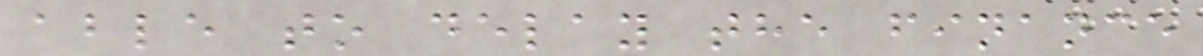able to delay the finance
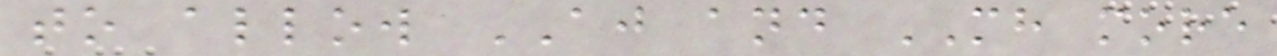to allow AJ and MH more
